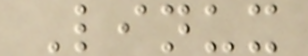Linux
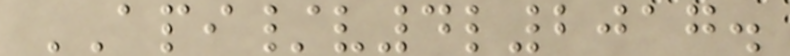API/v4l2017.
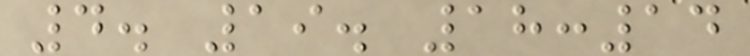4. 19. 18:14
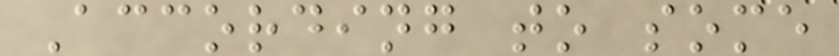According to some
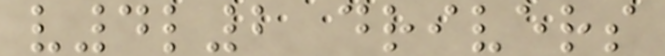v4l2 drivers
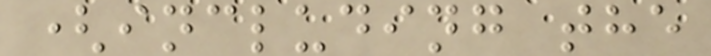(including the
